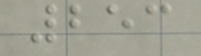253
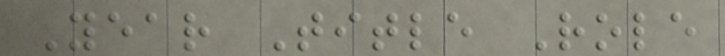Year Title Role
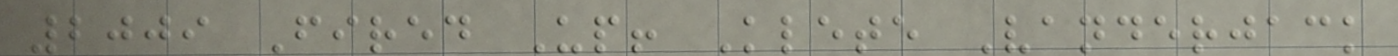2009 Fired Up! Klete Vanderjack
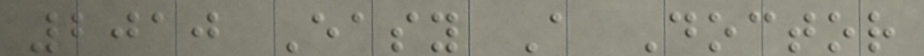2010 Easy A Doctor
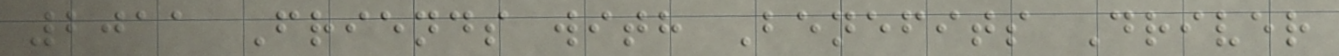2011 Friends with Benefits Driver
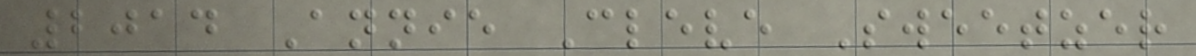2014 Annie Cleve Sweetzer
